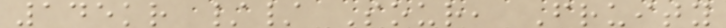145kr // Sour, Fruity
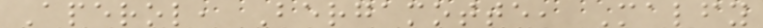Aperol, Bergamotte, Malfy
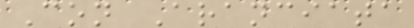Con Aranciata
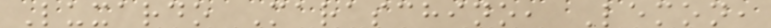Luxardo Maraschino, Lemon,
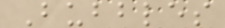Bubbles
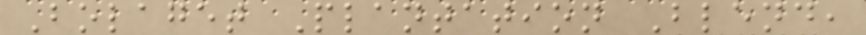Bolaget Plantation Blend,
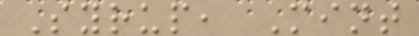Syrup, Mint
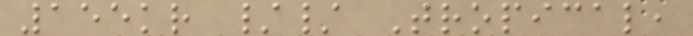155kr // Tropical,
